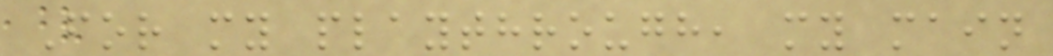For my playthrough, my main
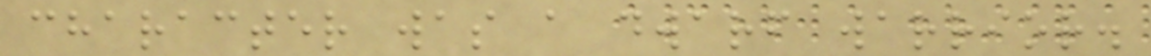character was a dwarf warrior.
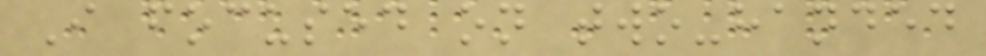I focused on two-handed
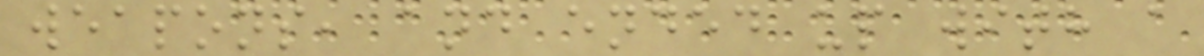weapons, and ended up with a
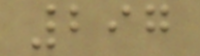297
